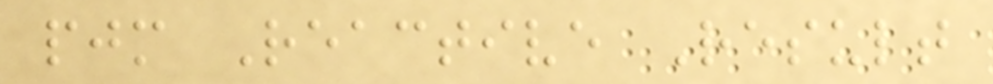pjm Reactive Result
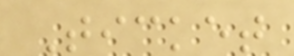Ticket
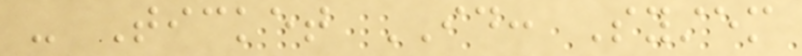- Ticket ID: System
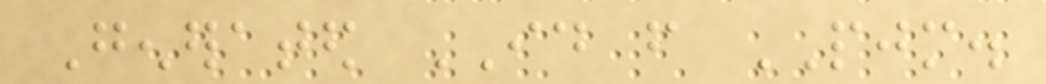Generated ID from PJM.
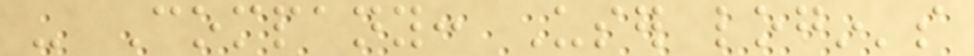- Company: User login's
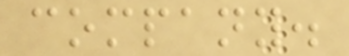company.
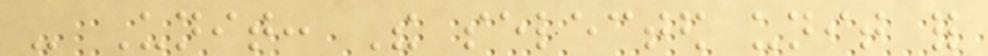- Unit: The selected unit for
